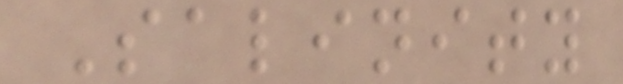Salinity
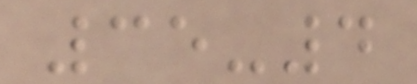35-4
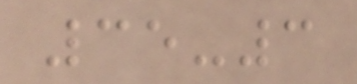35-3
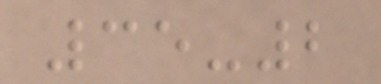35-2
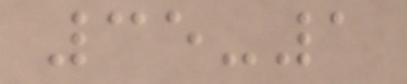35-1
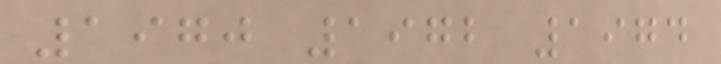1970 1972 1974
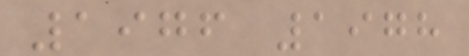1976 1978
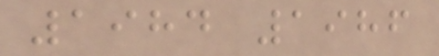1984 1986
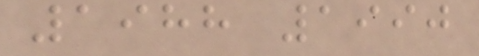1988 1990
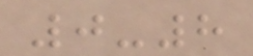0-8
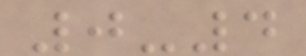0-4
